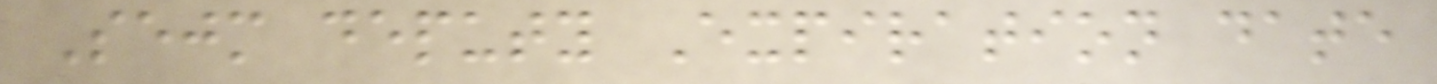Sejm deputy Expiration date
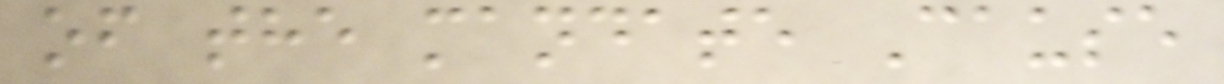of the mandate Cause
